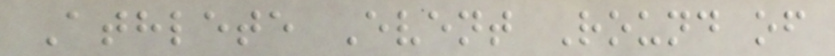Athlete Event Round of
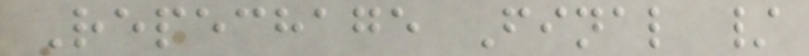Repechage Final /
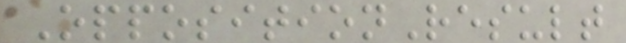OppositionResult
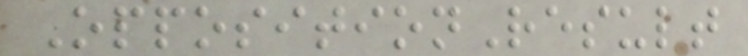OppositionResult
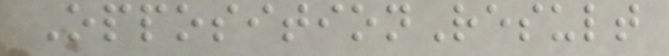OppositionResult
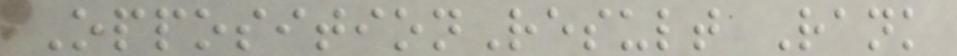OppositionResult Rank
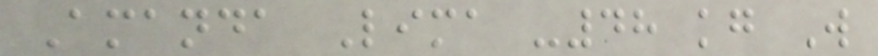Amanda Lima -48 kg W
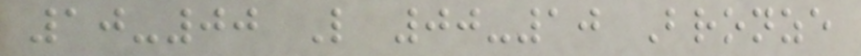10-00 L 00-10 Bronze
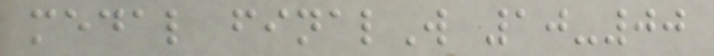medal finalW 10-00
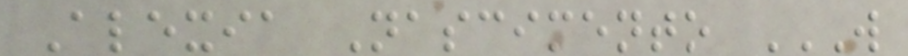Alexia Nascimento W
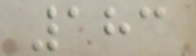183
